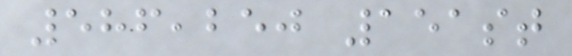586,250 151st
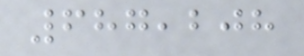687,208
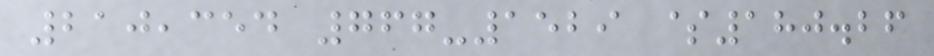210,354 767-1529 $180.26
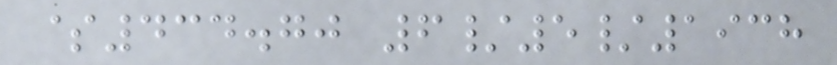$434.70 6/5/1938
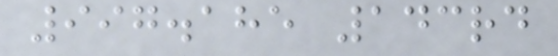997.185 143rd
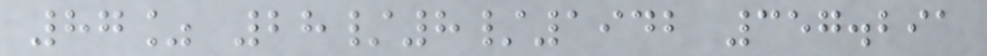87% 28/8/1942 357.291
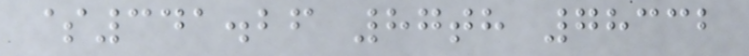$341.26 87th 78332
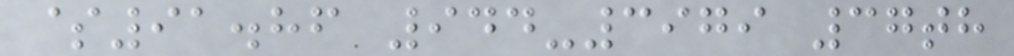$91.86 944-3979 37th
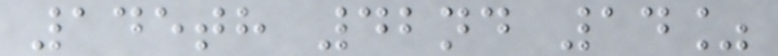145th 42nd 14%
